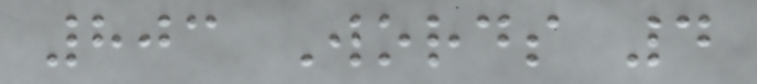803 Words 4
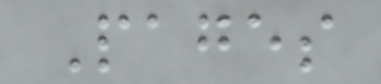Pages
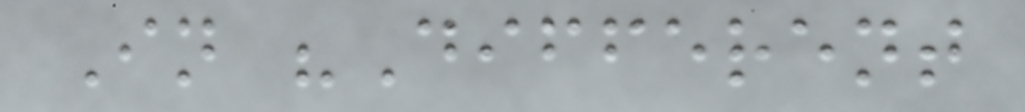In "Different
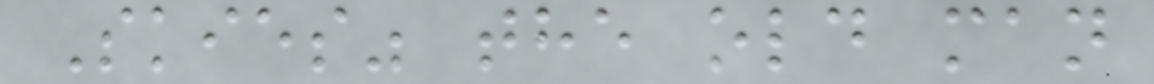Skies" the old man
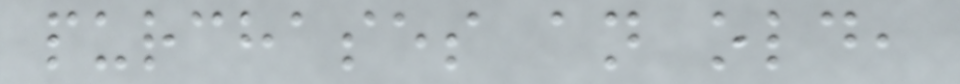purchases an old,
